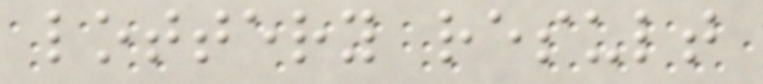lottery result
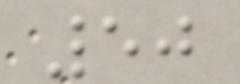50
